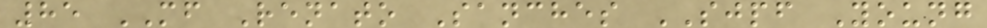85 MF Renato Sanches SJPF Young
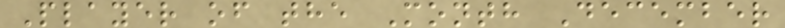Player of the Month December
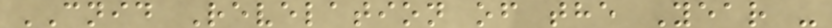CNID Revelation of the Year -
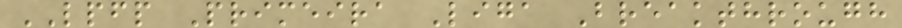LPFP Primeira Liga Breakthrough
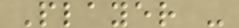Player -
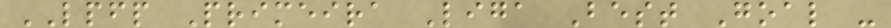LPFP Primeira Liga Best Goal -
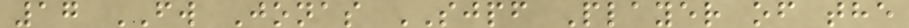17 FW Jonas SJPF Player of the
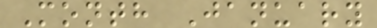Month January
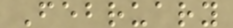February
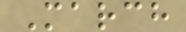March
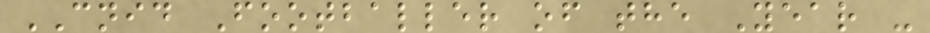CNID Footballer of the Year -
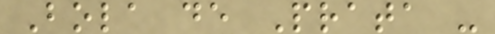Bola de Prata -
